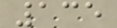135
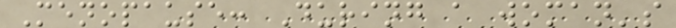Menopause: During a woman's
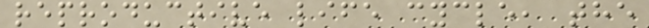reproductive life cycle, the
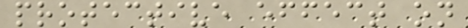protective effect on
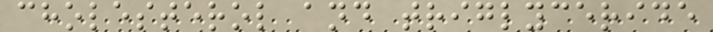cholesterol and triglyceride
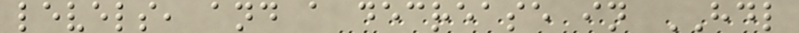levels, and a decrease in HDL
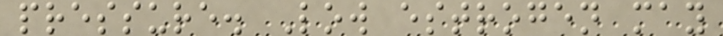pressure. Low estrogen may
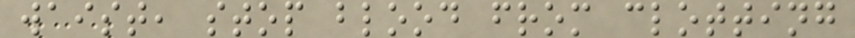waist, stop blood from clotting
